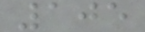105
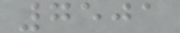7501
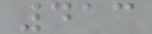413
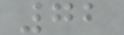72
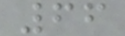66
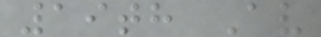19th Av
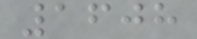1608
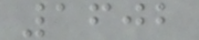1602
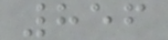856
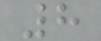8
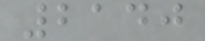2140
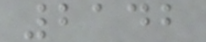2142
